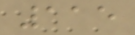115
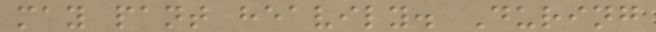may pant heavily. During
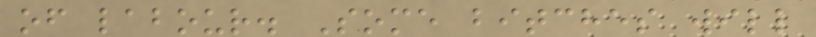of labour. Some bitches will
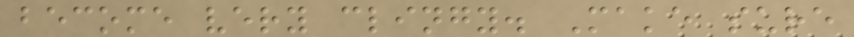become very clingy. Make sure
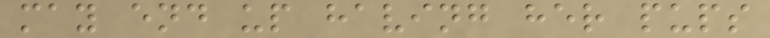may end up having her pups
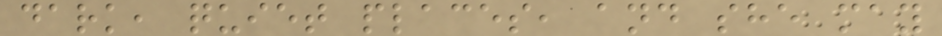dark, quiet places, and she may
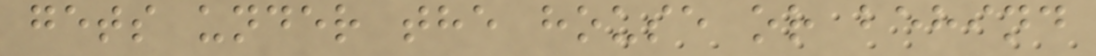gets under the house or behind
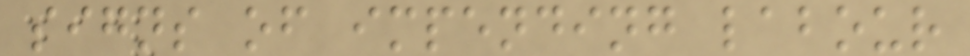signs of impending labour
